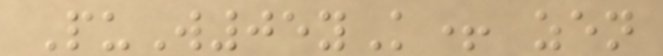PuW05yK+ zen
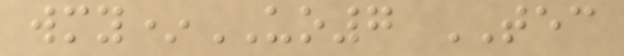wmy*UO7 TEC
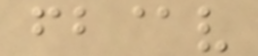fb@v
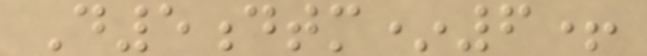D5dtm*6+
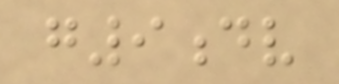g9dv
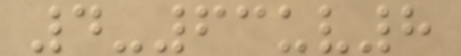4-63uv8
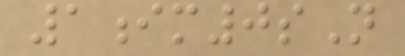1im0sN
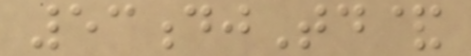53djTd&
